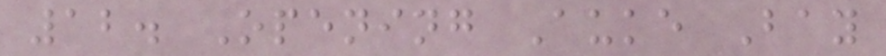12. Opening Auke Bay
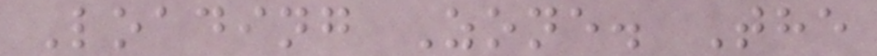Loading Zone. The
